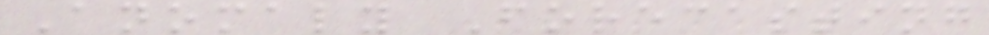Anomaly Forecasting
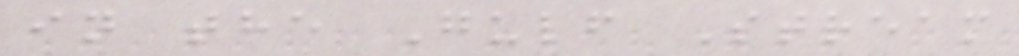in the Gulf Stream
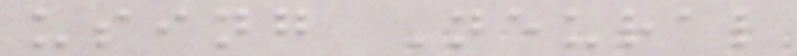using Neural
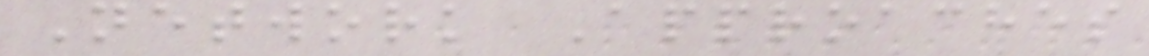Network Approaches
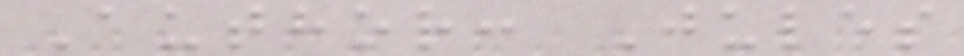Author: Jules
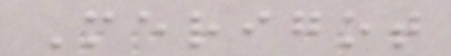Merigot
